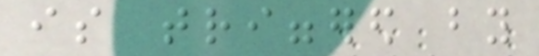is triggered by
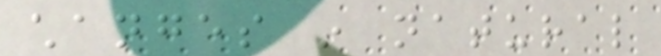changes in natural
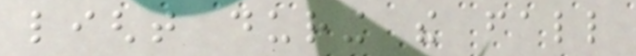light during the fall
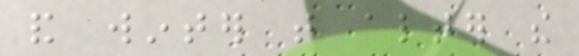and winter that alter the
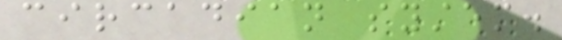circadian system.
